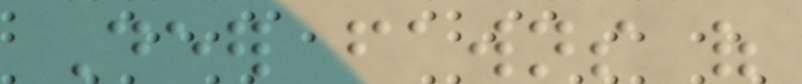Deer fawns of
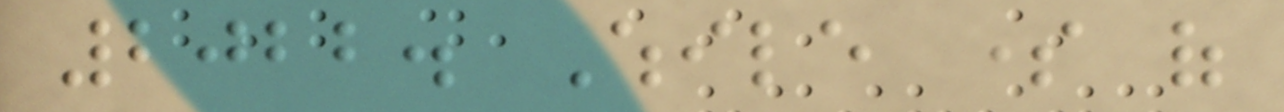2022. While some of
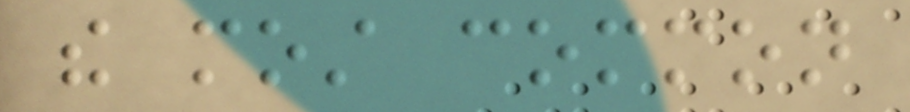the most common
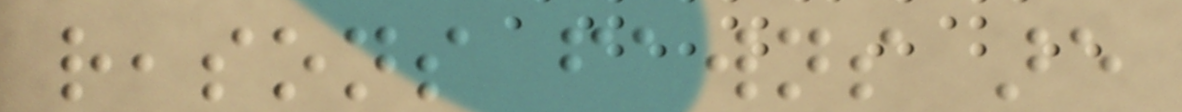reasons fawns are
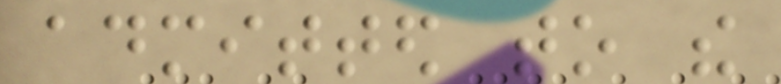admitted to the
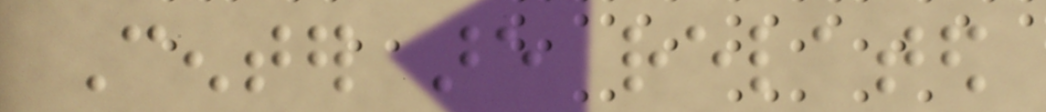Center are related
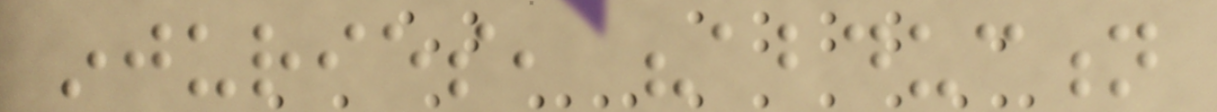injuries, "abduction
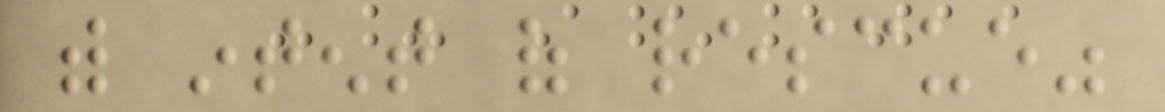with intent of rescue"
